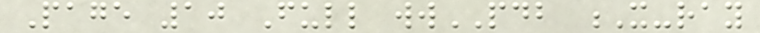Page 10 Full wwPDB X-ray
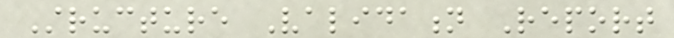Structure Validation Report
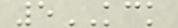5KCK
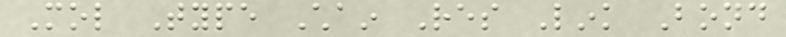Mol Type Chain Res Link Bond
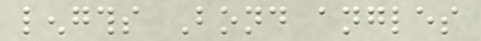lengths Bond angles
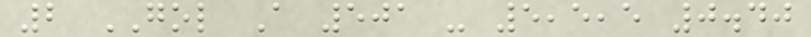2 GOL A 501 - 5,5,5 0.40
